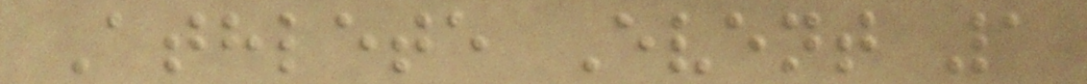Athlete Event 1
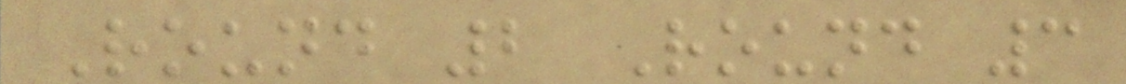Round 2 Round 3
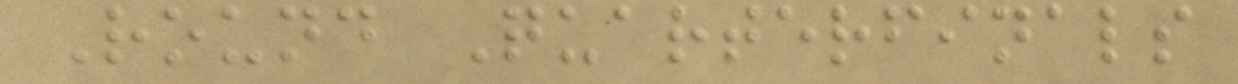Round Quarterfinals
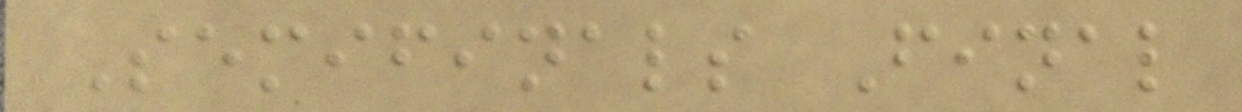Semifinals Final
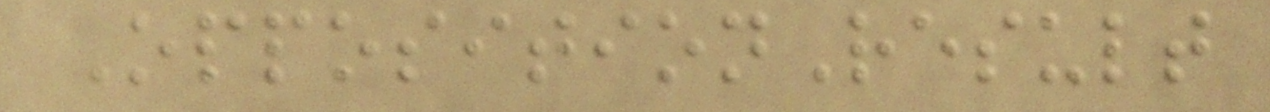OppositionResult
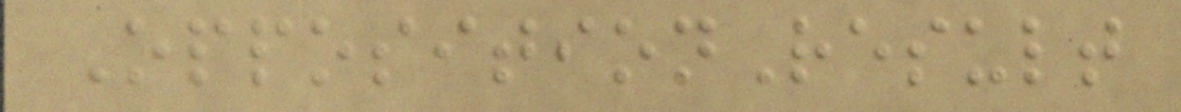OppositionResult
